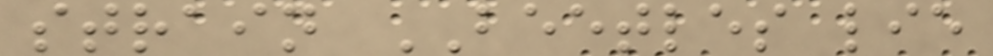strain BEETLES lie
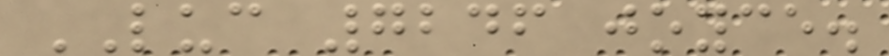LUC 7246 joyce.
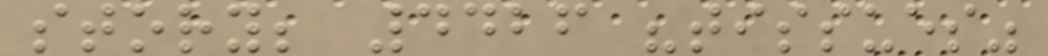story; 4426 "tissues"
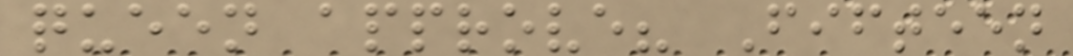queen approve? Fifteen
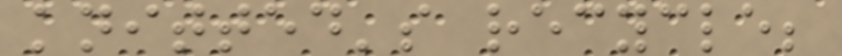knitted's recycle;
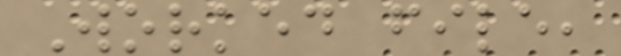Worked file,
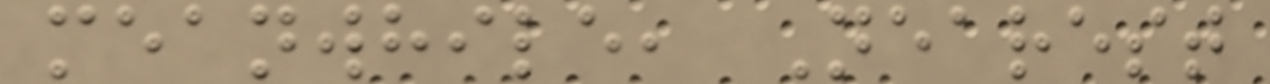meanwhile, Nearest
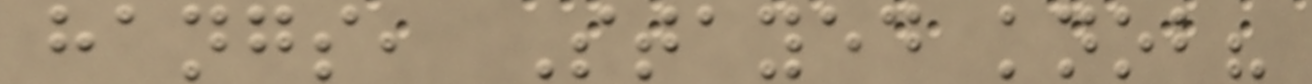hangs, Stayed knob?
